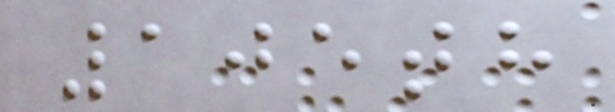105th
